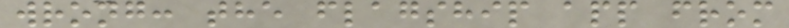wrong: the flagship app from
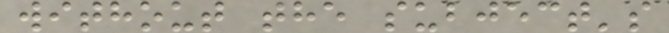without the subject's
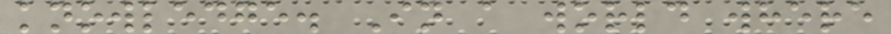knowledge. In a world where
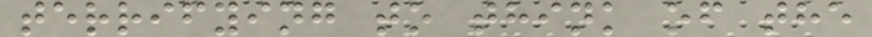terrifying to think of the
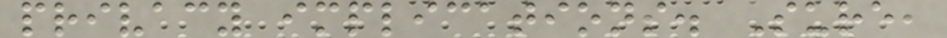privacy implications. Sure,
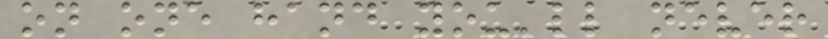on one hand you'll never
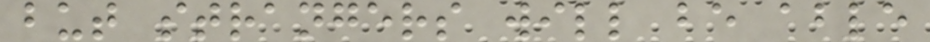but strangers will be able
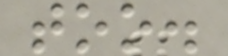too.
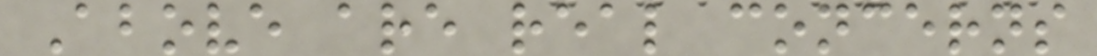Above are real concerns
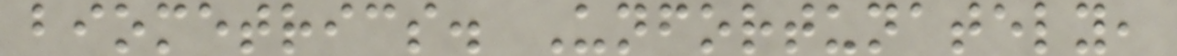biometrics. Unfortunately,
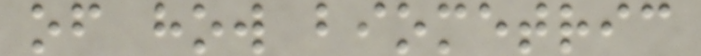of how biometric
